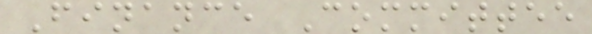Finance Committee
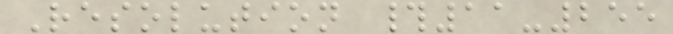Resolution #11-255
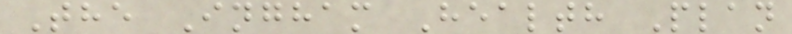The Ingham Health Plan
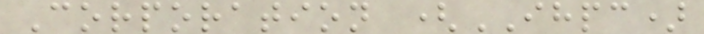Corporation (IHPC)
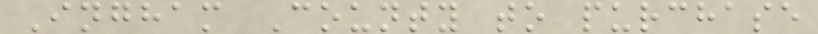Ingham County to purchase
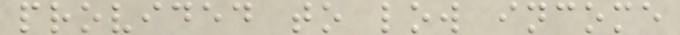provided to low income
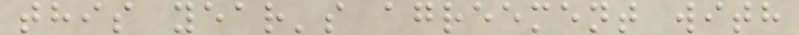this year's agreement with
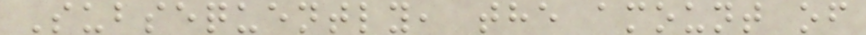Subsequently, the amount of
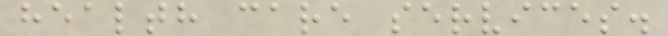health care services.
